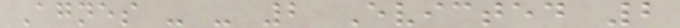Agnes - - 2 Evicted 2
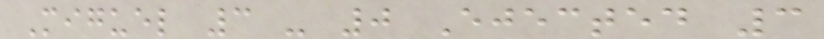Miguel 3 - 0 Ejected 3
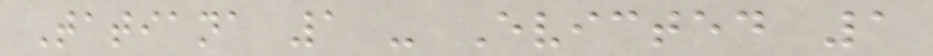Tatiana 1 - Evicted 1
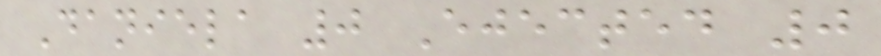Daniela 0 Ejected 0
